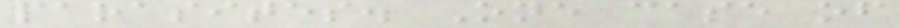parasites. One case of
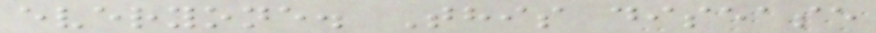everyone. This disease
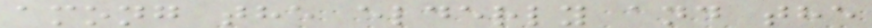among the elderly and the
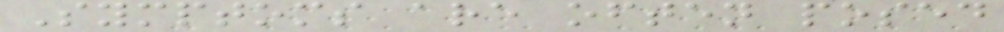Symptoms are often posed
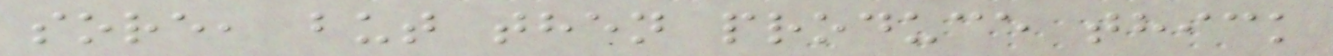sore, but then produce thick
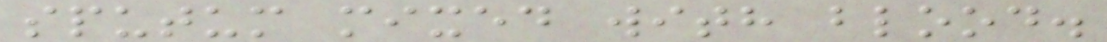sputum mixed with blood.
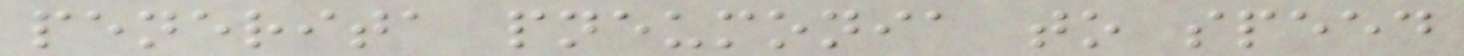penerita pneumonia to speed
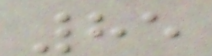85
